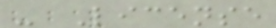- License
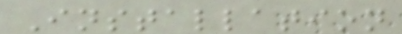Installation
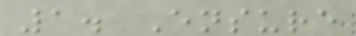1. Ensure
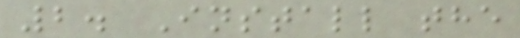2. Install the
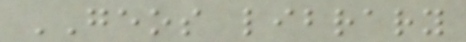GEOS library
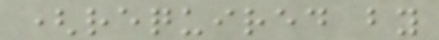(required by
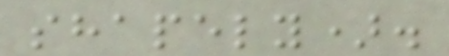shapely).
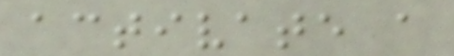activate a
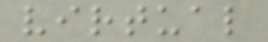virtual
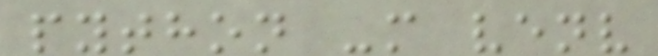python -m venv
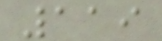119
